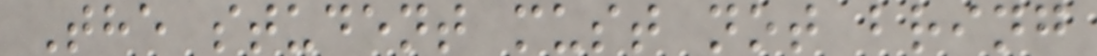The student must not bring
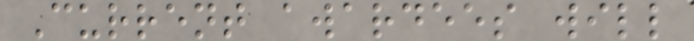Current awardees will
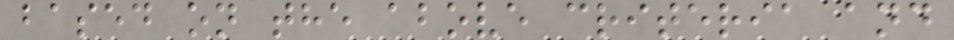based on the above criteria and
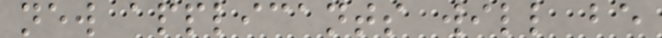new applicants will be
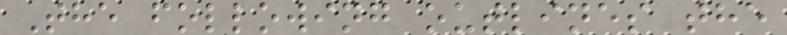The following outlines the
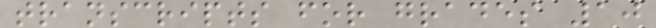transcripts for grades 10
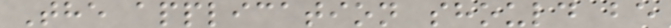The application should be
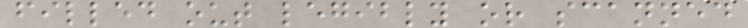filled out legibly or scanned
